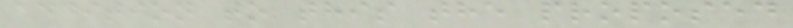addition to this the proposed
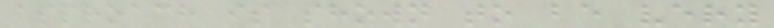approach is shown to be very
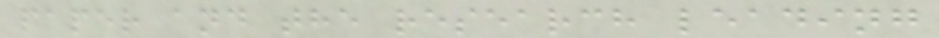paper and the research leading
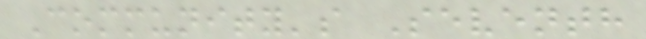Community's Seventh
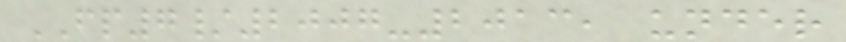FP7/2007-2013, under
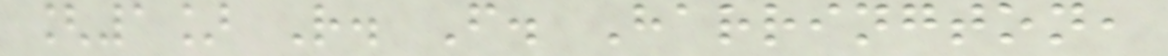[1] R. F. Harrington,
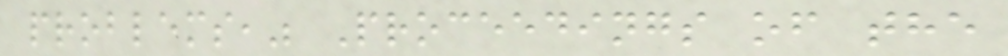problems," Proceedings of the
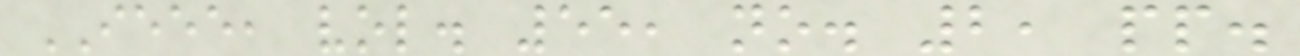IEEE, vol. 55, no. 2, pp.
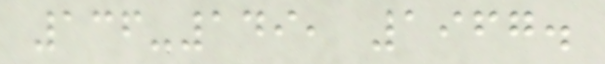136-149, 1967.
